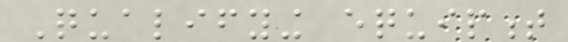Qualifying equipment
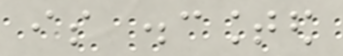is discounted
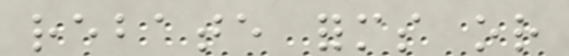rebate forms or
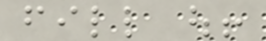fill out!
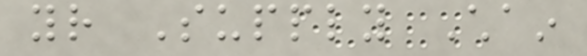your Supply Chain
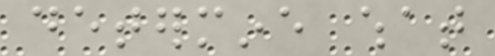determine what
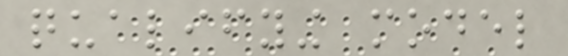qualifying model
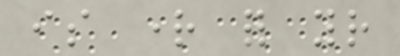is right for your
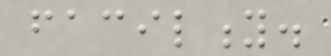facility.
